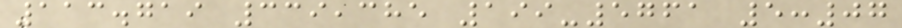113.719 339,385 199-5761 5:07
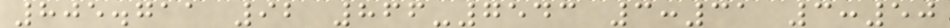805.711 92 866-7543 3:31 3:50
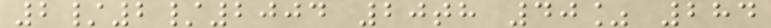2/2/2004 20th 40% 284
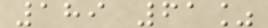189 61%
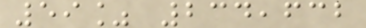59% 234,632
